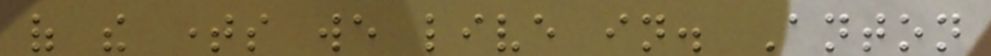of the times we live in. Anton
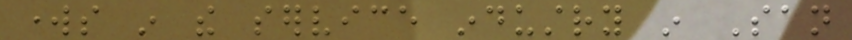works in the service industry in San
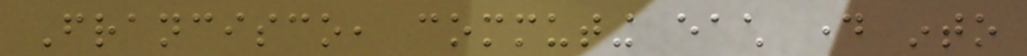Francisco, commuting each day into
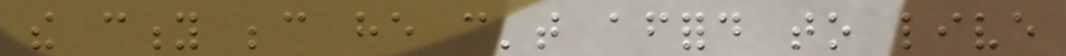the city because he can't afford to live
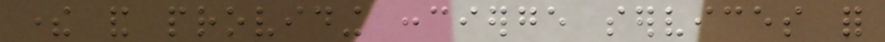there and providing concierge services for
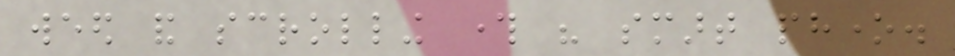weed and scrolling through his smart phone.
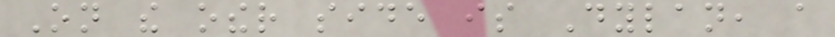On the other side is Dylan, a
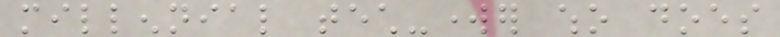millennial tech-worker who does
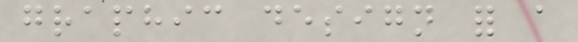graphic design for a
